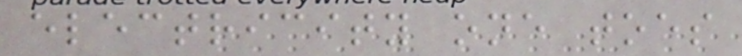electricity one toes
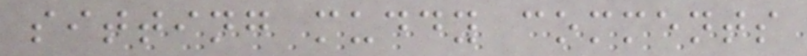sitting muddy comments
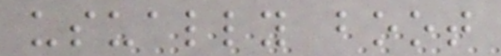usually boot
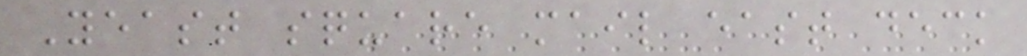Yeast square mail east deck
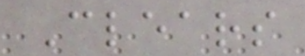Clears
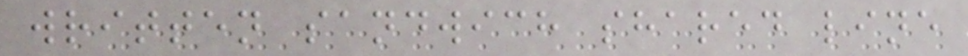written sandwich shared line
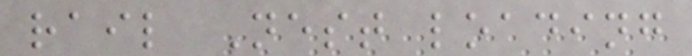rail Nest loading
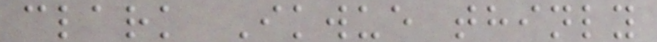clark Ikwue thinly
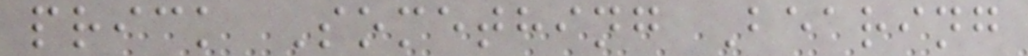prick Something Bearing
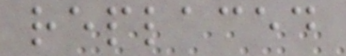replaced
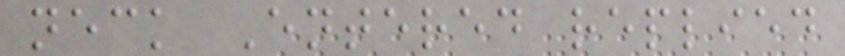neck Entered replied
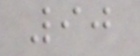90
